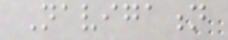Navigation
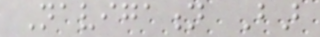Navigation Bar
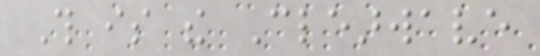This is the Clearwave
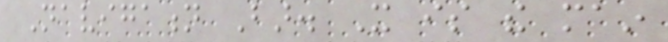Navigation Bar. It is the main
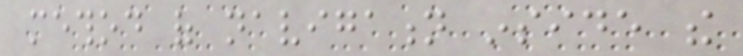method of navigation inside the
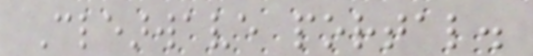Clearwave portal.
